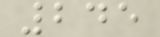245
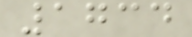1734
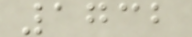1732
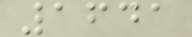1641
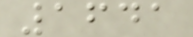1641
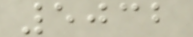5032
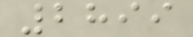2899
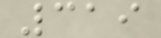319
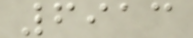6913
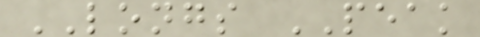LONGS PEAK
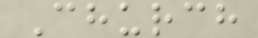Church
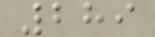289
